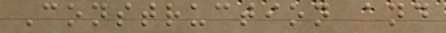Construction and
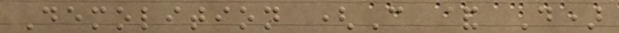Demolition (C & D)
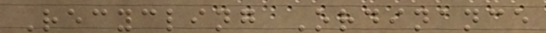Recycling Ordinance
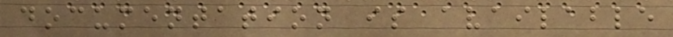documentation is available
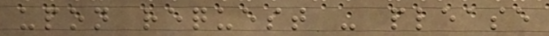upon request - please
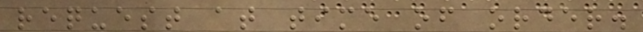request at time of order.
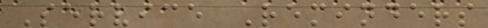Service Reminders
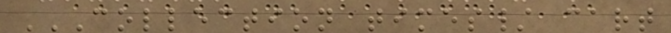COLLECTION TIMES/ CART
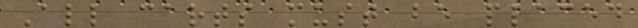All carts must be placed
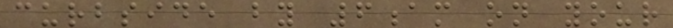curbside by 6am on your
